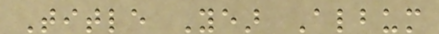Title Year Album
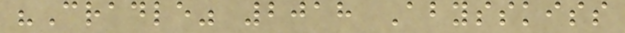"Cradle" 2018 Abysskiss
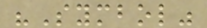"Symbol"
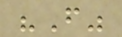"From"
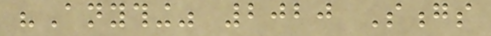"Anything" 2020 Songs
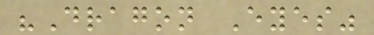"Dragon Eyes"
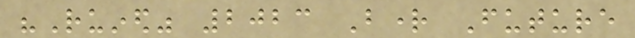"Ruined" 2023 Bright Future
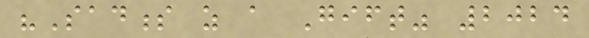"Sadness as a Gift" 2024
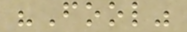"Fool"
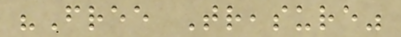"Free Treasure"
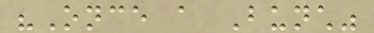"Once a Bunch"
